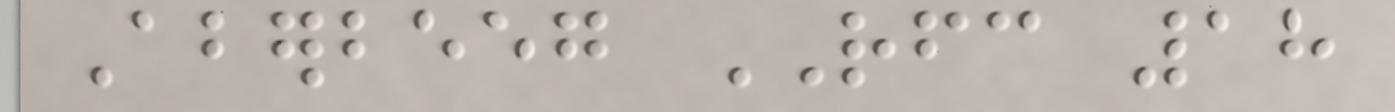Aberbeeg RFC 18
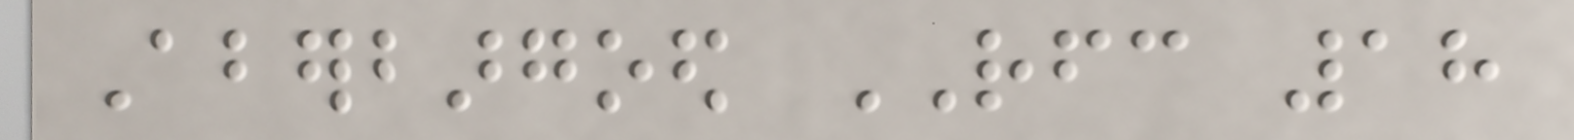Aberbargoed RFC 18
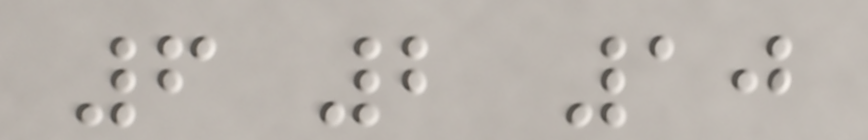6 2 10
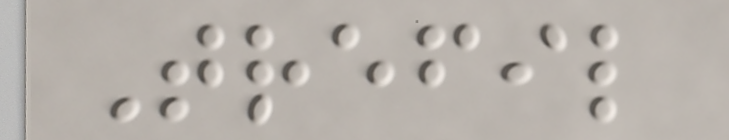Trefil
